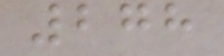278
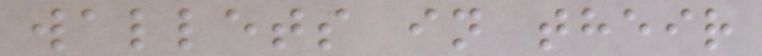wallets in their
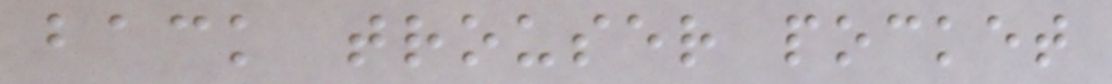back trouser pocket
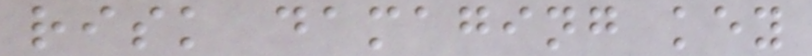risk damaging key
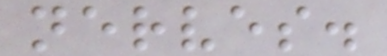nerves.
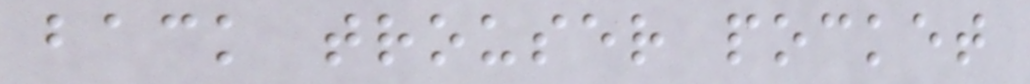back trouser pocket
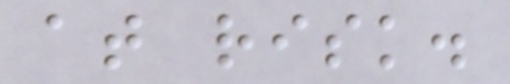at risk.
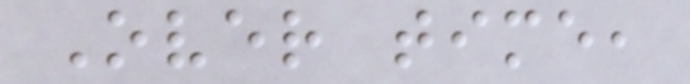Over time,
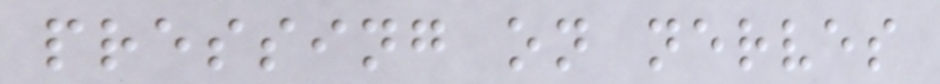pressing on nerves
